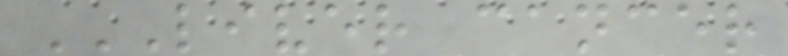LIVER CANCER
